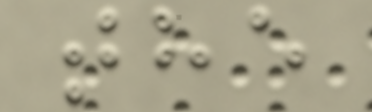the
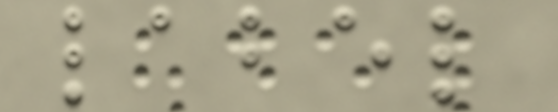label
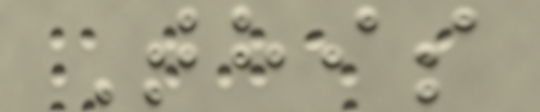This
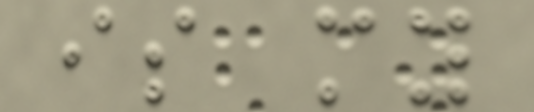is my
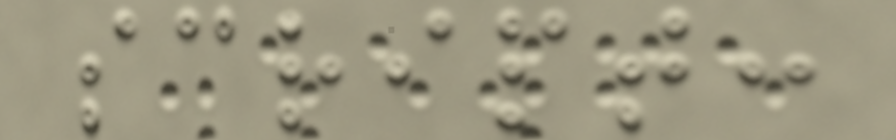script:
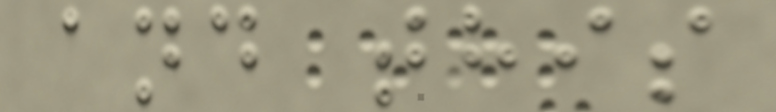and this
